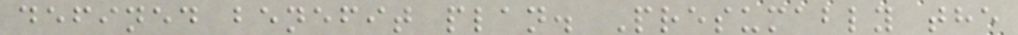defined benefit plan. Presumably the
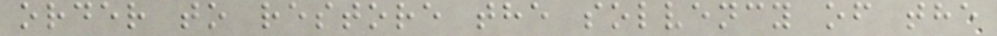order to restore the solvency of the
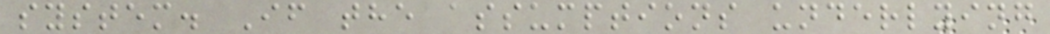system. If the assumptions underlying
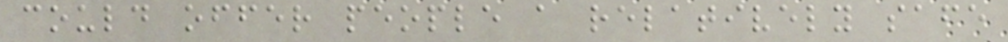could offer people a relatively safe
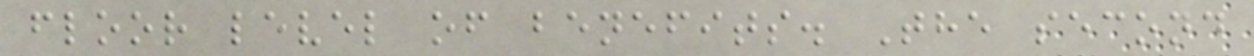floor level of benefits. The second
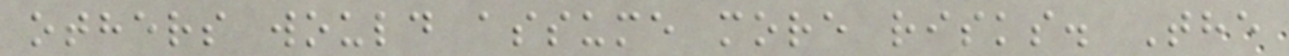others would assume more risks. The
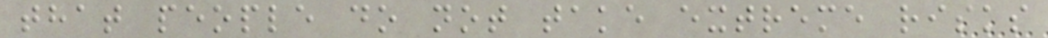that people do not take extreme risks
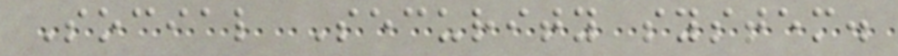Social Security system.
